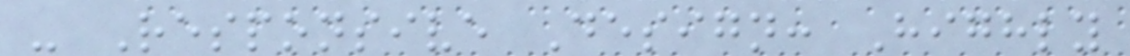- Responsive Design: Highly
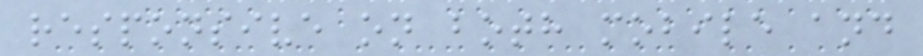responsive on both mobile and
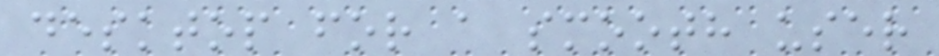desktop for a smooth user
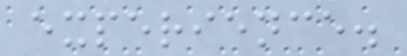experience.
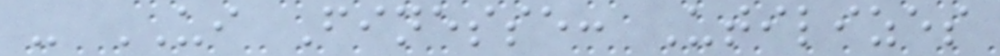- UI Finesse: Utilizes
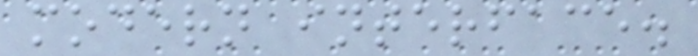modern interface.
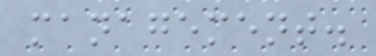management.
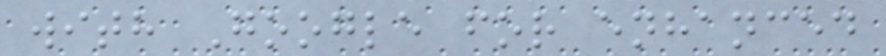with Google for enhanced
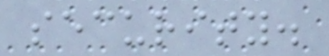security.
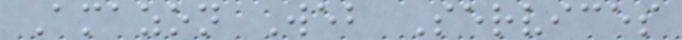Amazon Web Services
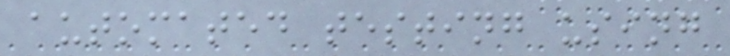automated testing using
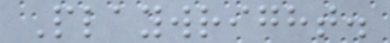Playwright.
